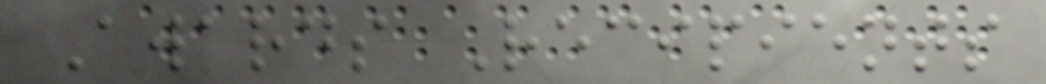Awards Recipients
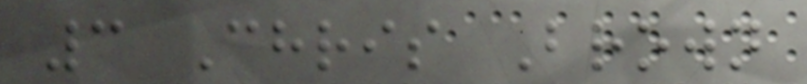3 Chris Brown
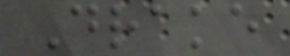Drake
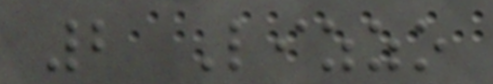2 Lizzo
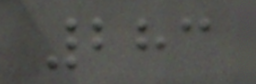283
